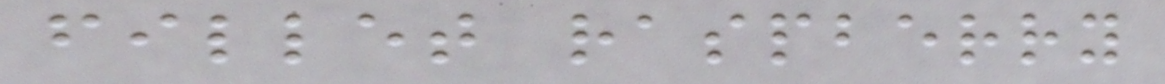fillet raspberry
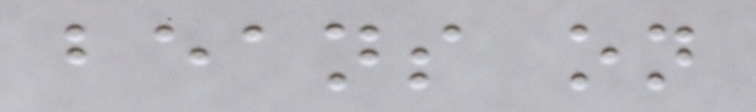beans on
